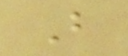B
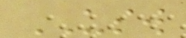USW
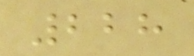228
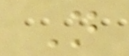N
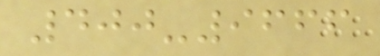400-9666
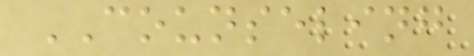COUNSELING
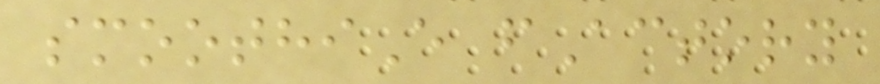smoothiE fActory
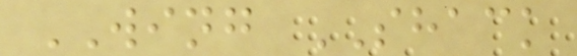WING SHACK
